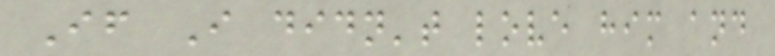If I didn't love him and
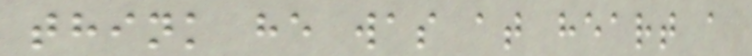think he was at heart a
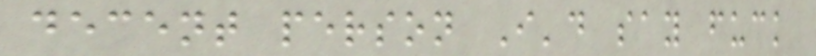decent person I'd say fuck
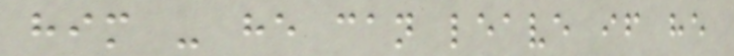him - he can leave if he
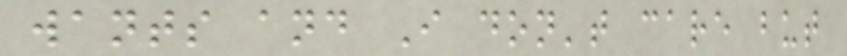wants and I don't care but
